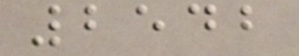2542
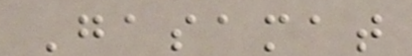Gasamat
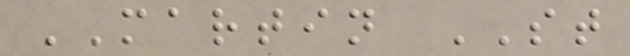MARTIN ST
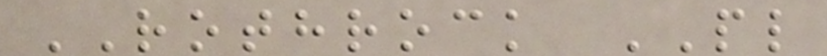ROTHROCK PL
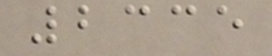2335
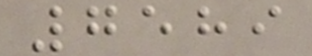7589
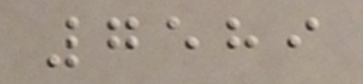7589
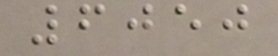6050
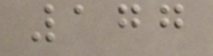177
